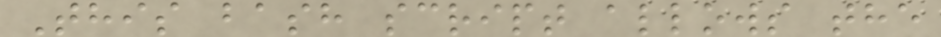This bash script allows the
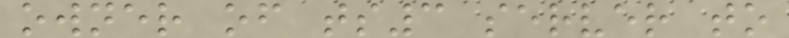owner of ts3 server to
